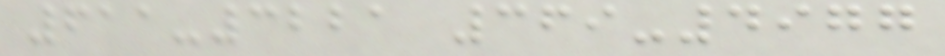611-3221 369-4977
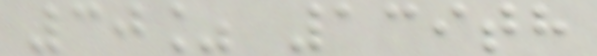30% 139th
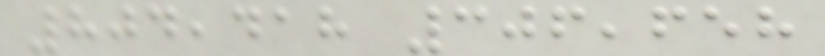804,418 306,658
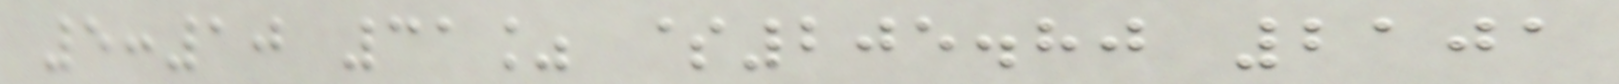5:10 31% $205.80 2101
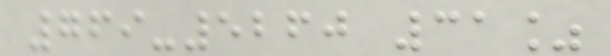769-5260 31%
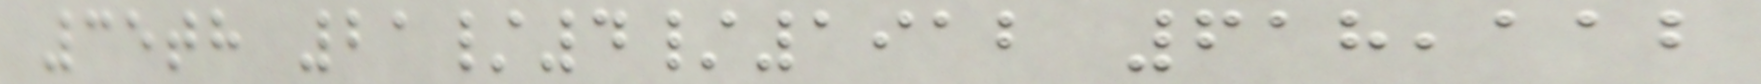35th 21/4/1912 618,112
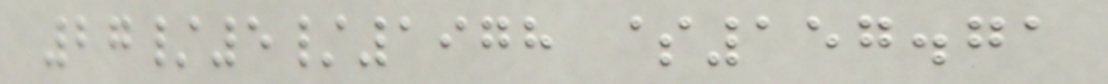27/5/1978 $157.71
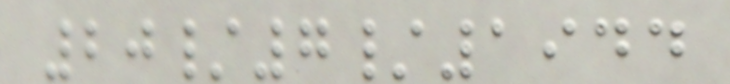20/7/1944
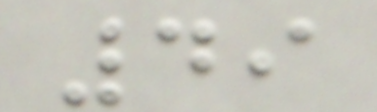49
